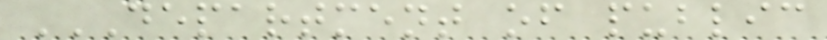DEPARTMENT OF PUBLIC
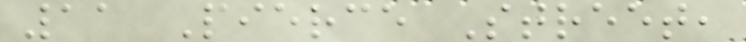11 Pierce Street,
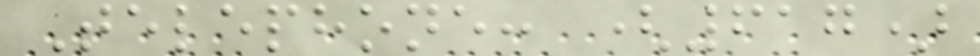Telephone: (617)
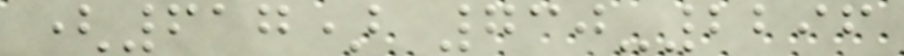(617) 730-2296
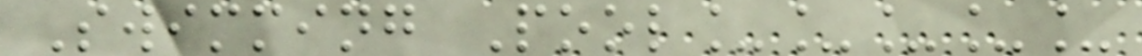Swimming Pool_____
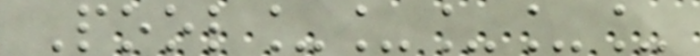Pool_____
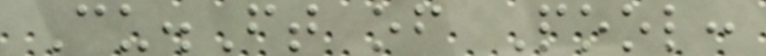Cu.Ft of Pool:
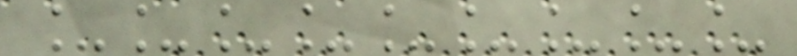_________
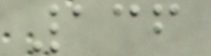136
